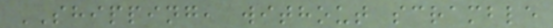SHIPPING, without scramble
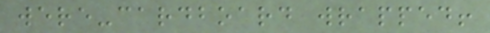were-cardboard wrapped!
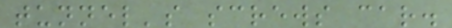tunnel's screws car.
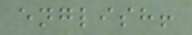english!
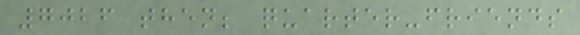7026 then; quarter-friends
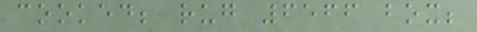cooked; rug 6566 box;
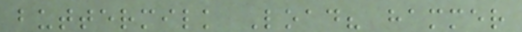buttermilk Load? hammer
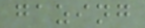gazing
